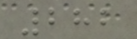282
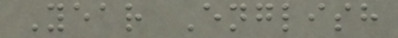Year English
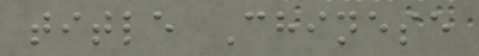title Chinese
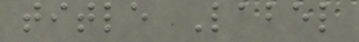title Label
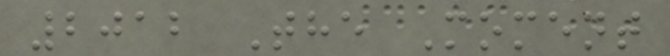2012 The Moment
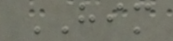HIM
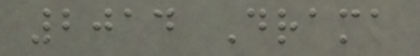2014 Drama
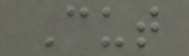Cut
